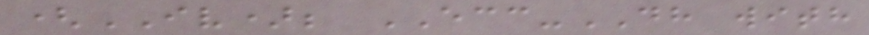(IV); ECC-DH with
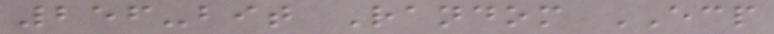256-bit Random ECP
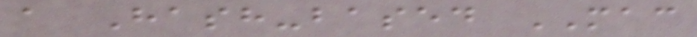a Hash-based MAC
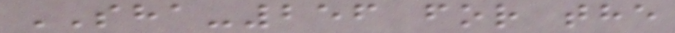SHA-256 for the
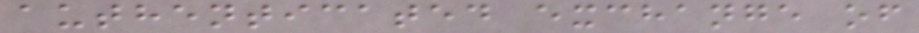authenticated exchange of
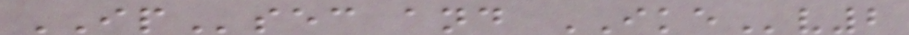IPsec and IKEv2
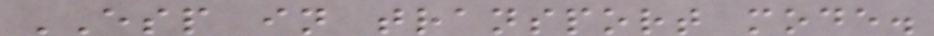ESP in transport mode.
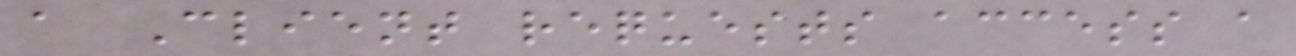a Client requests access a
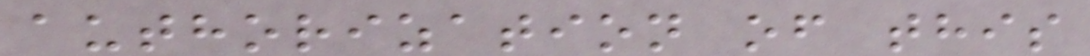authorization of this
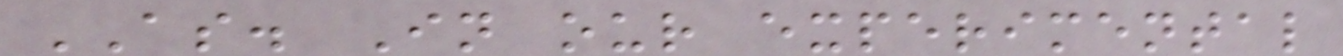AS. In our experimental
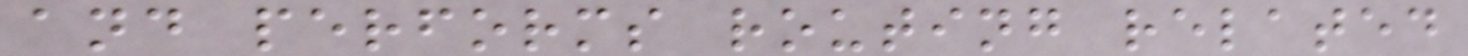and performs routing related
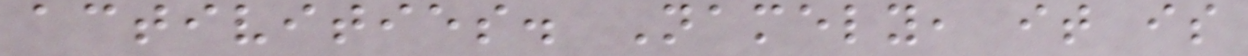activities. Namely, it is
